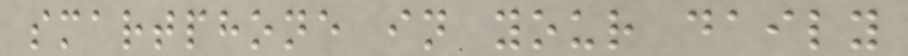smartphone in your daily
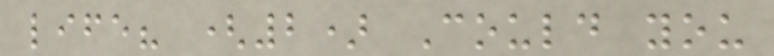life? (2) Could you
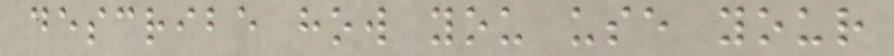describe how you use your
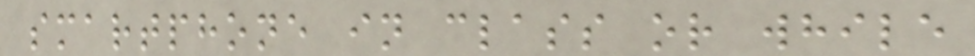smartphone in class or while
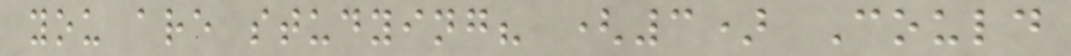you are studying? (3) Could
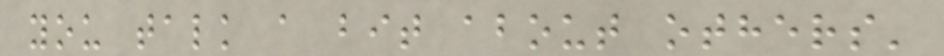you talk a bit about others'
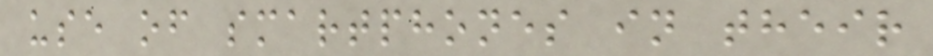use of smartphones in their
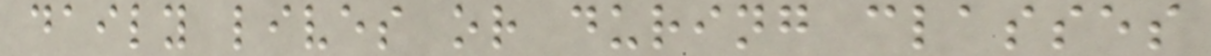daily lives or during classes
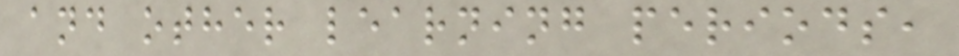and other learning periods,
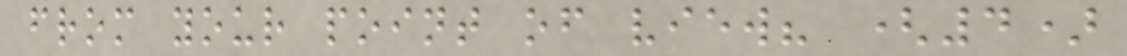from your point of view? (4)
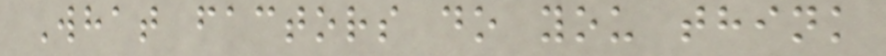What factors do you think
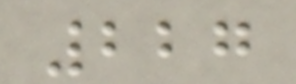227
